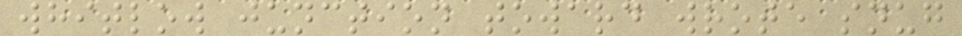whitlow junction toward wrote snug
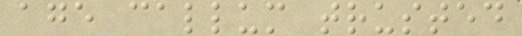age callum trusted
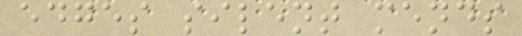edges silent mends
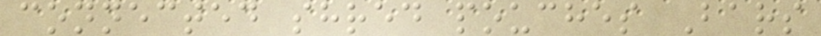connected shred pouches Bars
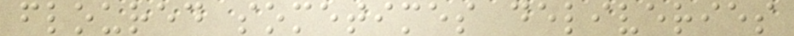floured sometimes deliveries
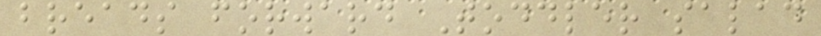breads forward Toddler salad
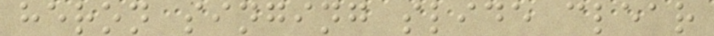heron singing slide clear
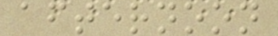afternoon
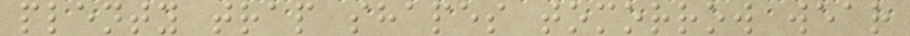plenty trap shapes tomorrow wear
